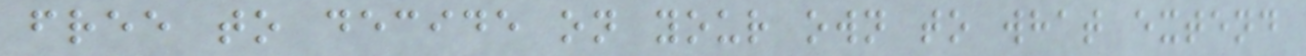free to decide on your own to what extend
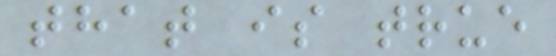that is true
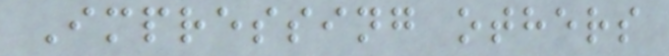Impressing others
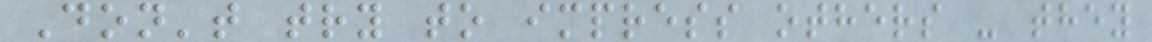Don't try to impress others - they
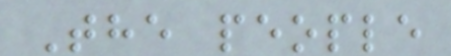The people
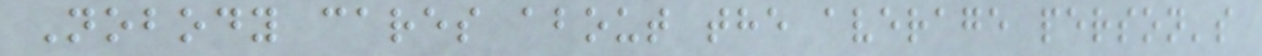Nobody cares about the average person's
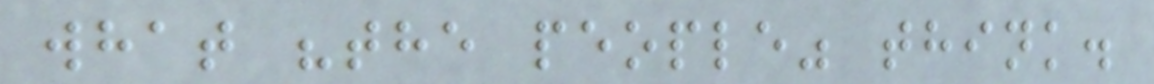what "the people" think.
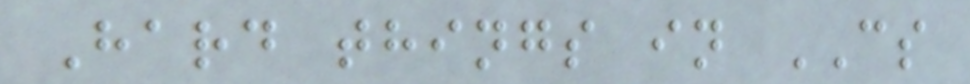Hard things in CS
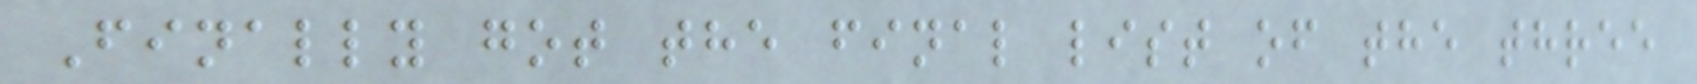Finally got the final list of the three
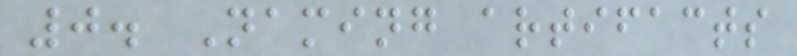0. Naming artifacts
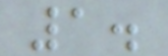1.
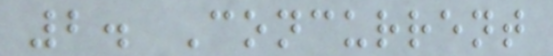2. Concurrent
